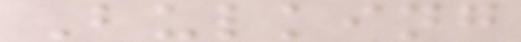Bulking
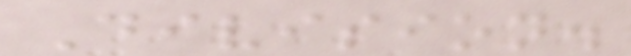Division.
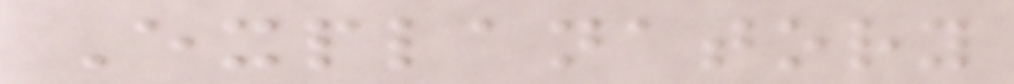Explanatory
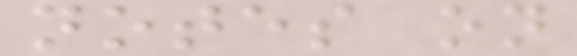notes on
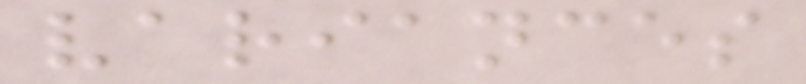variances
